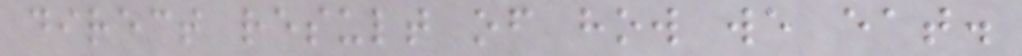direct result of how we eat.
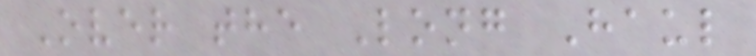Over the Long Haul
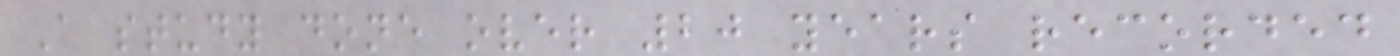A study done over 20 years recorded
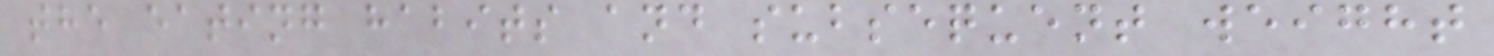the eating habits and subsequent weight
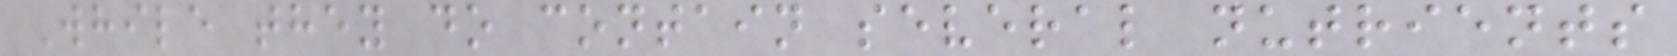While they do contain several nutrients
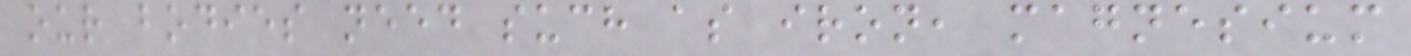our bodies need such as iron, magnesium
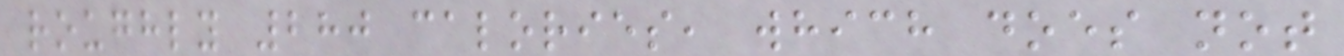roughly 280 calories, which does not
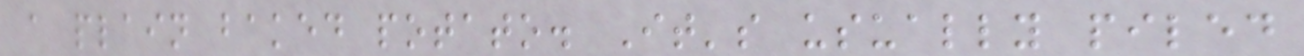a plain baked potato. It's usually piled
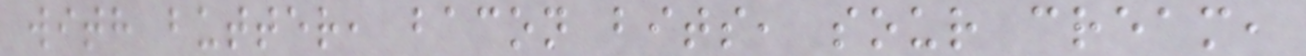with butter, bacon bits, sour cream,
